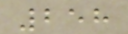258
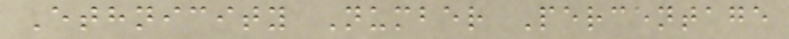Ethnicity Number Percentage
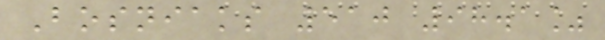Bosniaks 510 98.1%
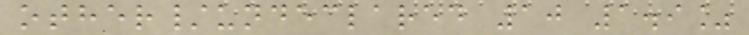other/undeclared 10 1.9%
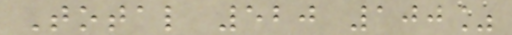Total 520 100%
